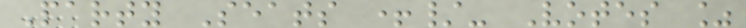Party Seats +/- Votes %
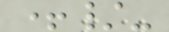+/-
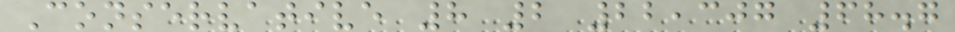Conservative 8 2 22,307 68.7
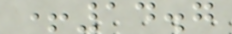+14.7
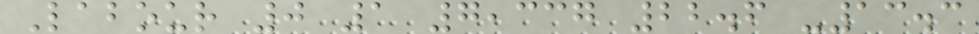Labour 0 1 7,337 22.6 -13.3
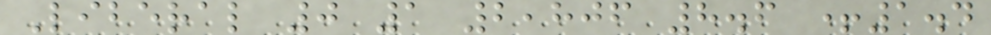Liberal 0 1 2,806 8.6 +1.4
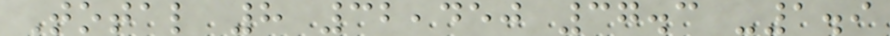Total 8 32,450 37.3 -1.9
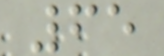65
